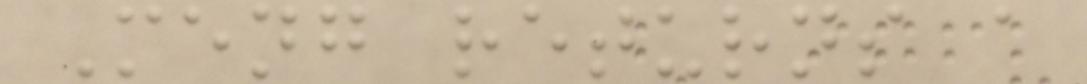Meng returns a
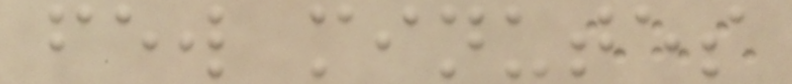few minutes
